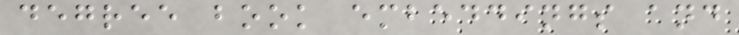degree book embeddings and
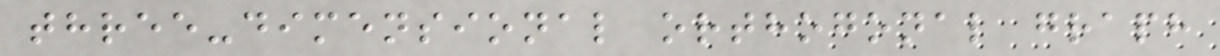three-dimensional orthogonal graph
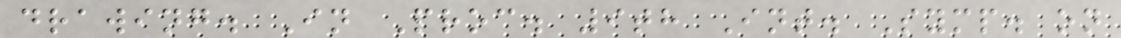drawing. In Proc. 9th Int. Symp. on
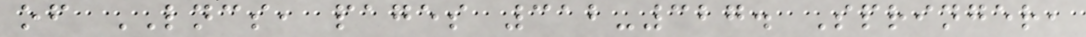of LNCS, pages 312-327. Springer,
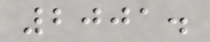2001.
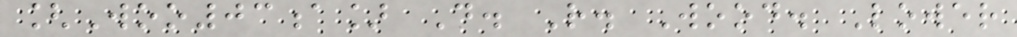[Woo03a] D. R. Wood. Lower
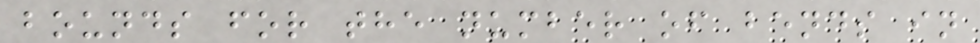bounds for the number of bends in
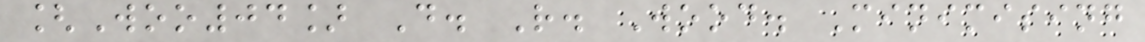[Woo04] D. R. Wood. Minimising
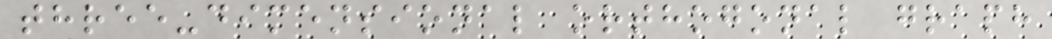three-dimensional orthogonal graph
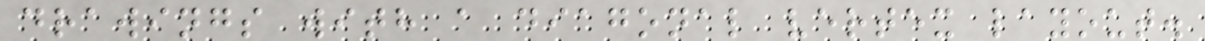drawings with a diagonal vertex layout.
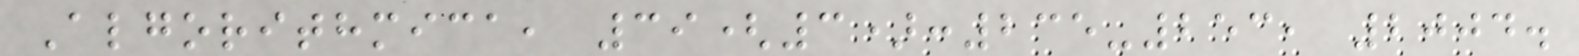Algorithmica, 39(3):235-253, 2004.
